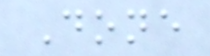Done
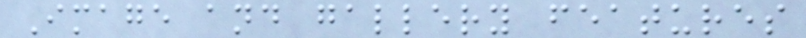Image and gallery features
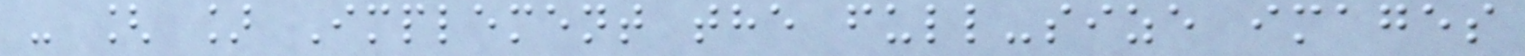- [ ] Implement the full-size images
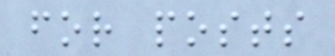for posts
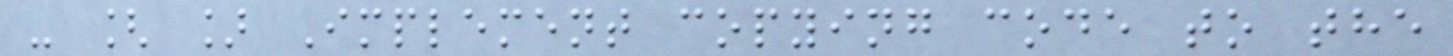- [ ] Implement copying code to the
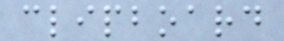clipboard
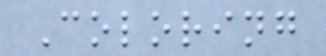Coloring
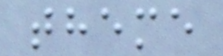theme
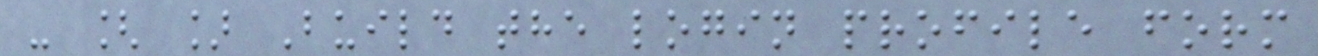- [ ] Build the login profile form
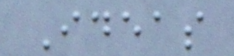Ideas
